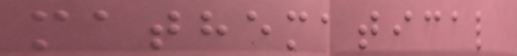mathematical
